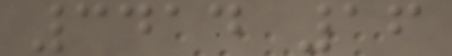3414 16
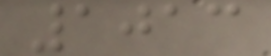1013
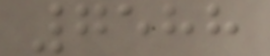7588
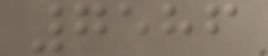7586
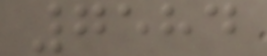7584
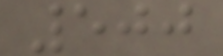500
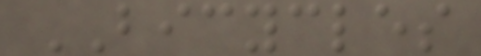BICYCLES
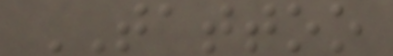TATTOO
